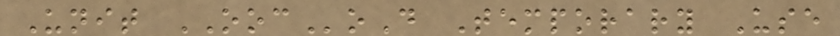Unit OOCoD Temporary Use
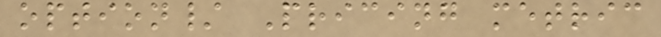option/ Pricing metric
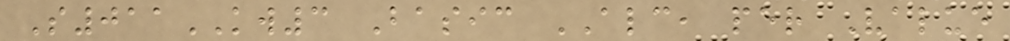S011KW3 Basic ALC, per Value
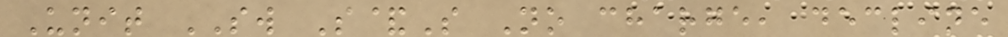Unit SW S&S No charge, decline
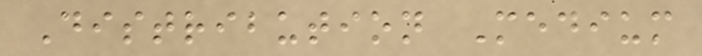Distribution Medium
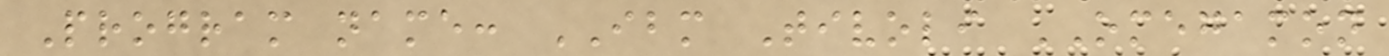Program name: IBM Tivoli OMEGAMON
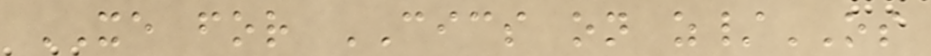XE for CICS on z/OS
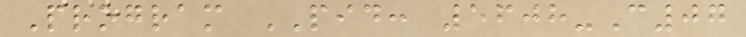Program PID: 5608-C07
